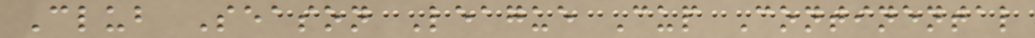Club Season League Cup Continental
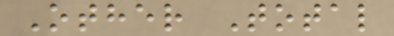Other Total
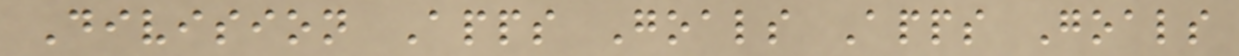Division Apps Goals Apps Goals
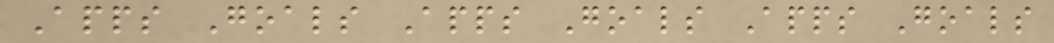Apps Goals Apps Goals Apps Goals
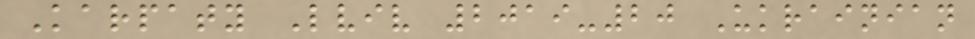Karpaty Lviv 2019-20 Ukrainian
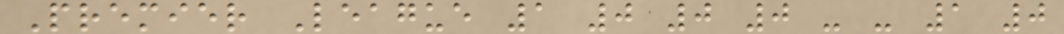Premier League 1 0 0 0 - - 1 0
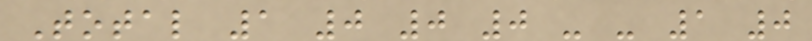Total 1 0 0 0 - - 1 0
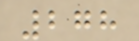278
